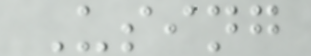Using
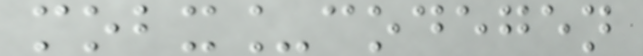mobx_codegen
